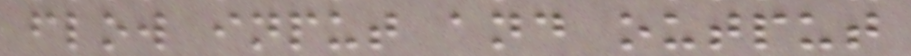flow input and output
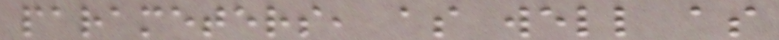parameters, as well as
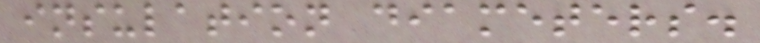insulation diameters.
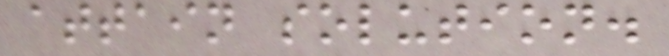attain solution.
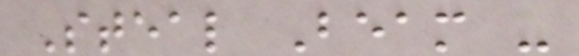Steal Beam -
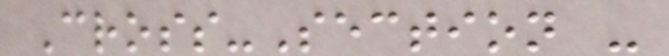Cross-Section -
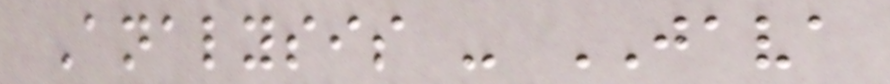Analysis - JAVA
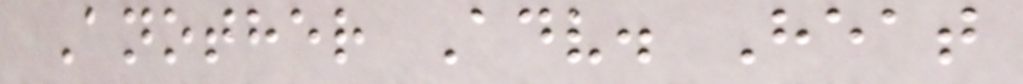Another Adv. Heat
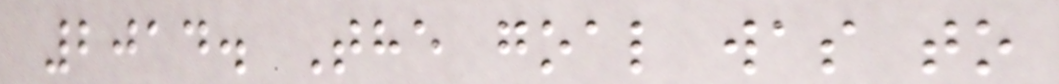2014. The goal was to
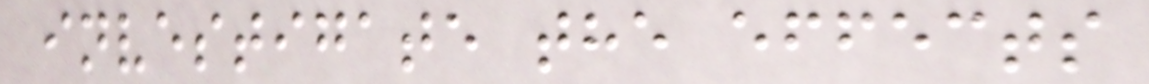investigate the effects
